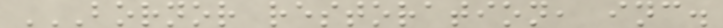BORNOR RESTORATION, INC.
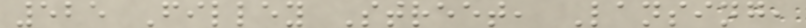525 Filley Street, Lansing,
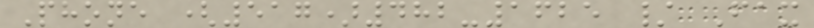Phone (517)482-1625 / Fax
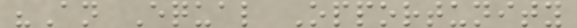"An Equal Opportunity
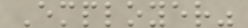Employer"
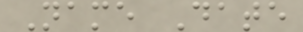Name Date
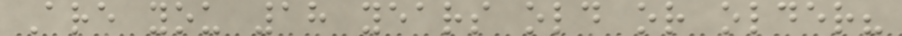Are you 18 years old or older?
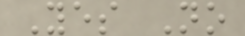Yes No
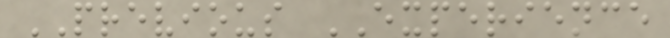PREVIOUS EXPERIENCE
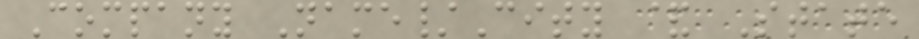Company Name/City & State
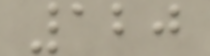120
